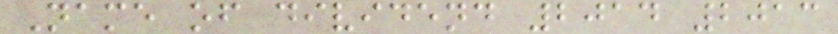Name of dividend 2014 2013
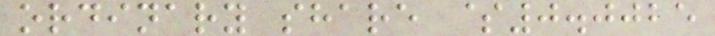ordinary share $0.0025
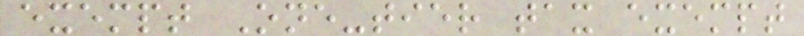exempt One-tier tax exempt
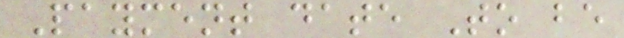Payment date To be
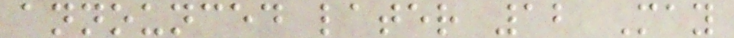announced later 12 May
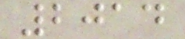2014
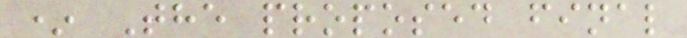* The proposed final
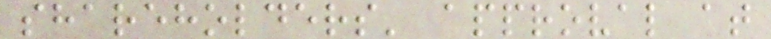shareholders' approval at
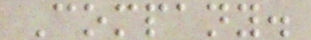Company.
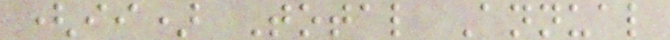(ii) Total Annual
